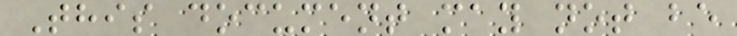This document may not be
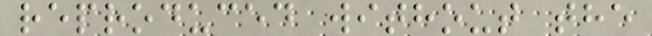reproduced without the
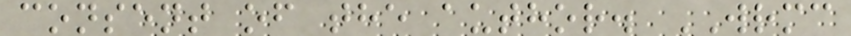consent of the author. WRMC
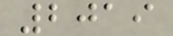2019
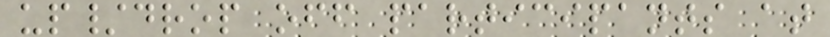up/drop off participants at
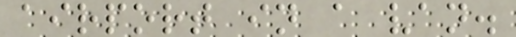airport in a van.
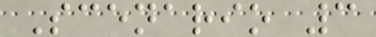Scenario 3
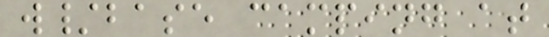w/base camping at
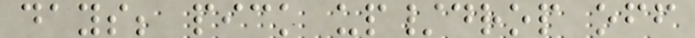days; pick up/drop off
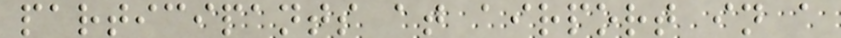participants at airport in a
